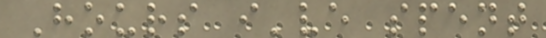Hours i've spent
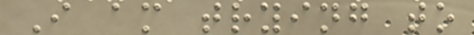I am trying to
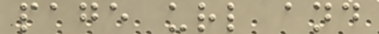page url and
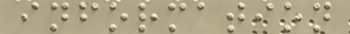information
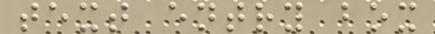text entry box
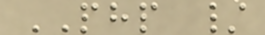PHP /
